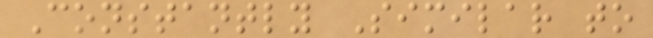Constantly Similar to
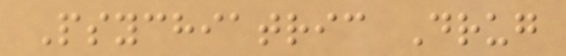Psychiatric Drug
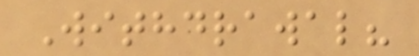Withdrawal?
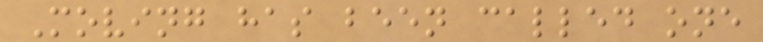Moving has been called one
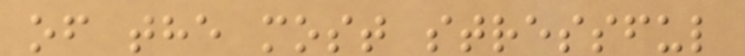of the most stressful
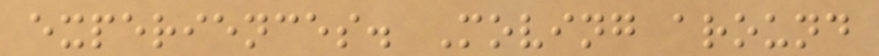experiences. Moving around
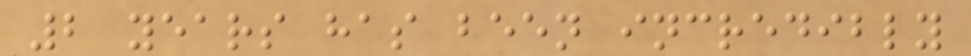2 years has been incredibly
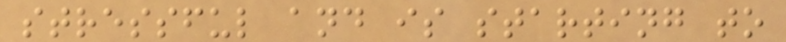stressful and is starting to
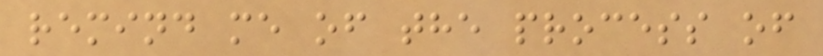remind me of the process of
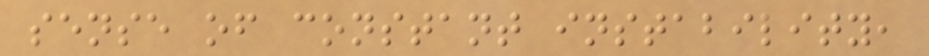sense of constant instability,
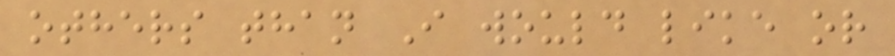others than I would like or
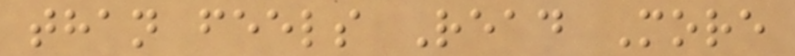than feels Read More
